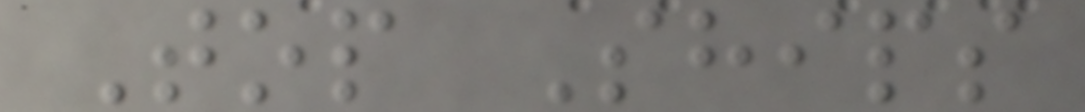Top Ships
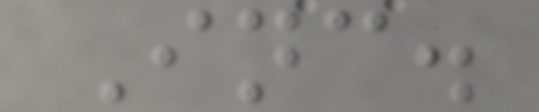Inc.
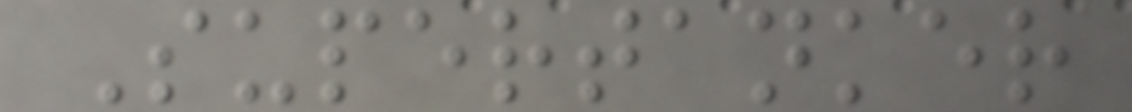Supertanker
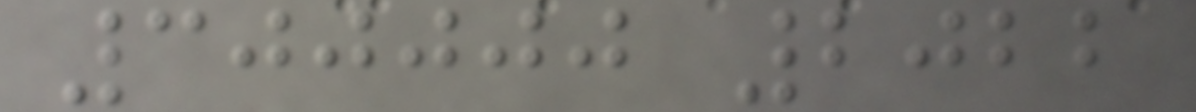300000 2022
